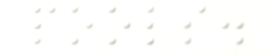pools.
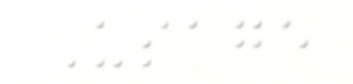Usage
